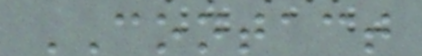CONTACT
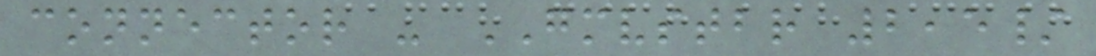connector - GMVSTBR 2,5/
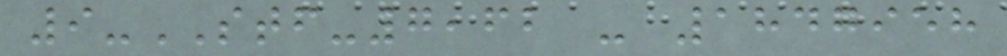9-STF-7,62 - 1847958
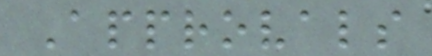Approvals
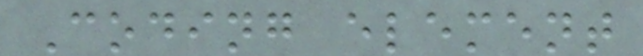Coding element
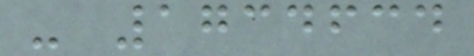- 1734634
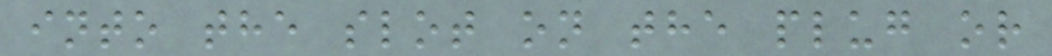into the slot on the plug or
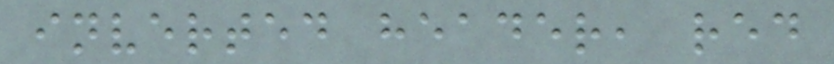inverted header, red
